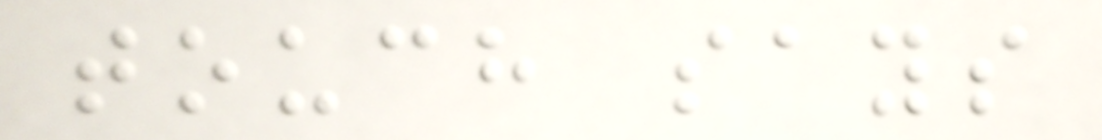touch says
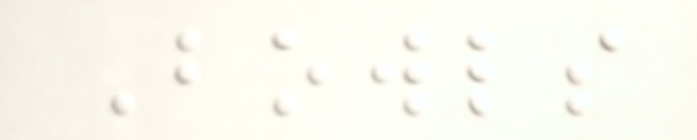Bowls
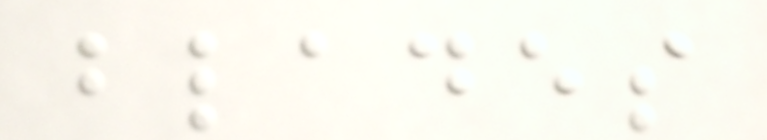blades
